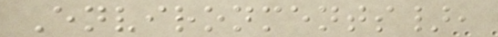Environments},
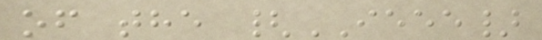of the {IEEE}
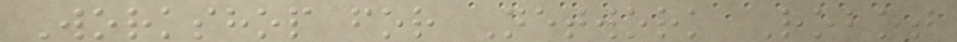Workshop for Network Robot
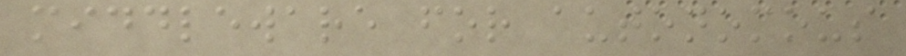middleware for autonomous
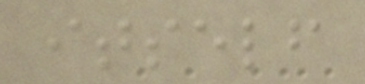itself
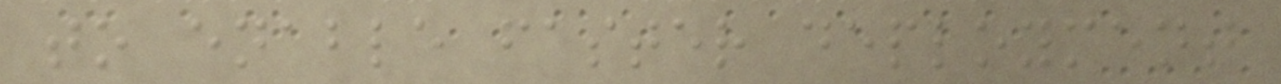to enable faster deployment
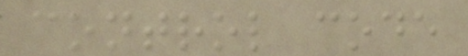control code
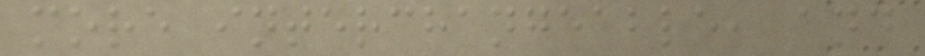more interchangeable, and
